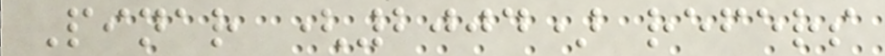Pinar (2004) refers
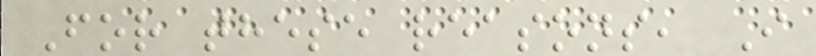For these reasons, I
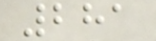281
